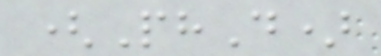(PhD)
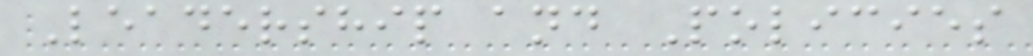Leadership and Policies
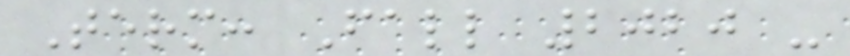Term: Fall 2020 -
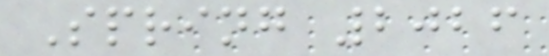Spring 2026
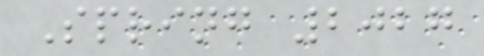Spring 2027
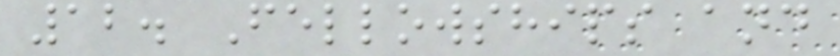12. Fellowships and
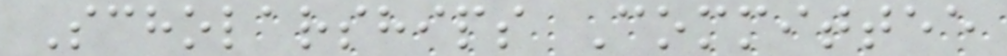Scholarships Committee
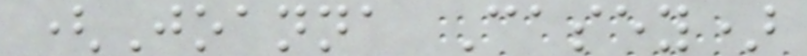(Joanna Casey)
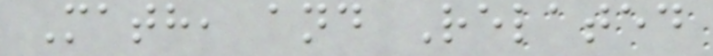Math, and Related
